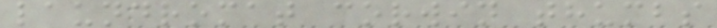laundromat corwin thumbs
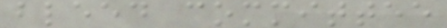bleed committee
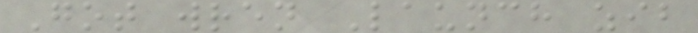Got wren Launch zib
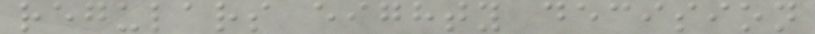regulars eighty decision
